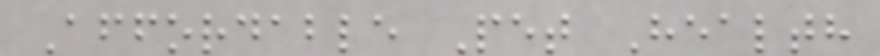Affordable Pet Health
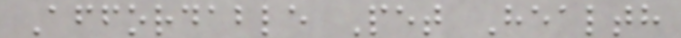Affordable Pet Health
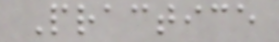Practice
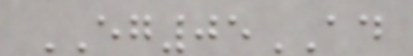EG05AD
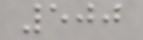500
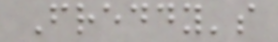Freddy's
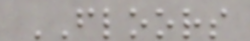FLOORS
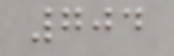704
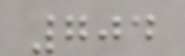704
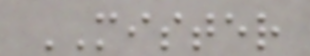MISTER
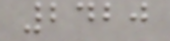2420
